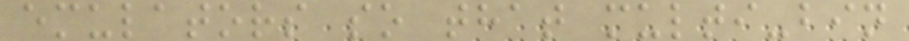emulators so that multi-bin
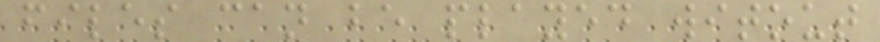files can be played witout
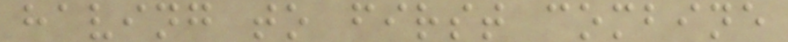having to first combine
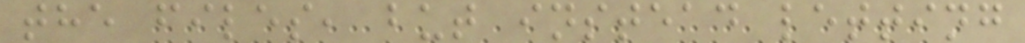the files, but instead letting
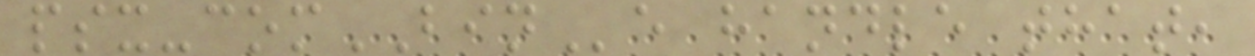psx-comBINe handle that,
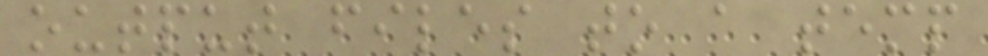output files to a temp
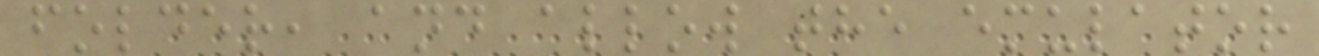folder, and allow the emulator
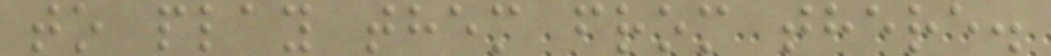to play them from there.
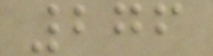276
